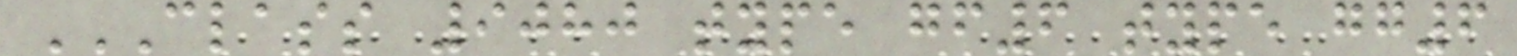CLASS 9080 TYPE GF6 TYPE GG6
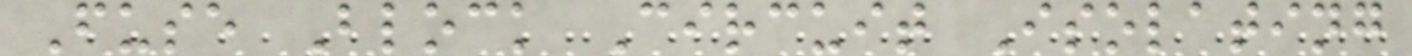Fuse Block Circuit Isolating
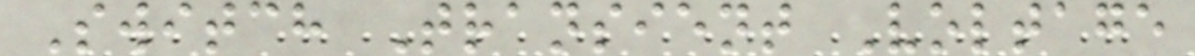Switch Transient Voltage
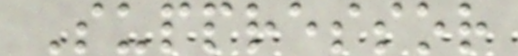Suppressor
